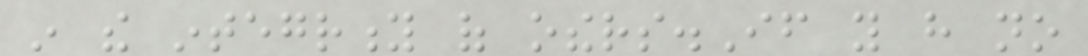in the integrity of others.If you have no
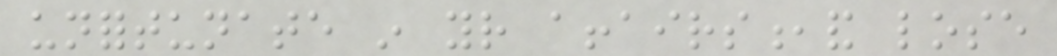unfortunate in your affairs,and lose
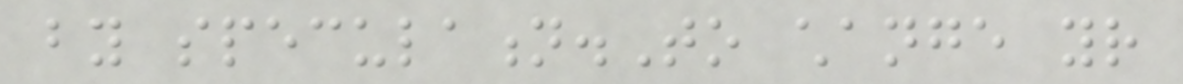by speculation.To change your
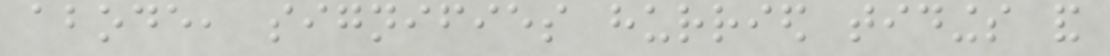abode, signifies hurried tidings and
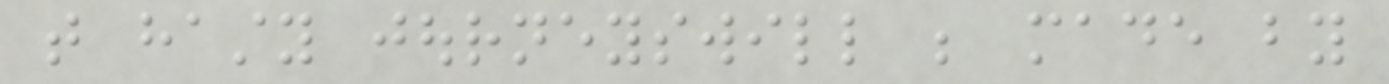that hasty journeyswill be made by
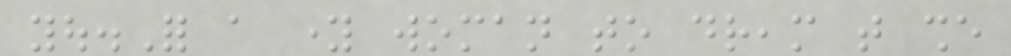you.For a young woman to dream that she
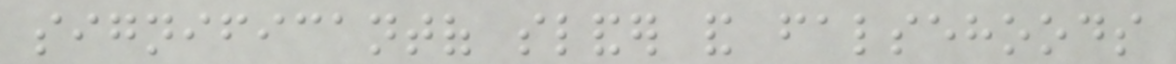significantof slander and falsehoods
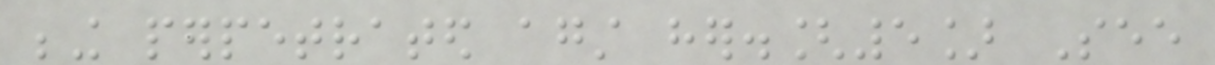being perpetrated against her.[5] See
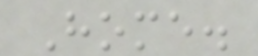Home.
